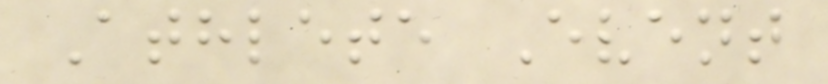Athlete Event
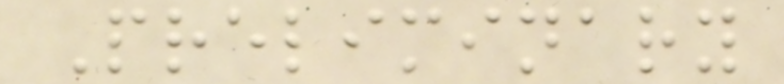Preliminary
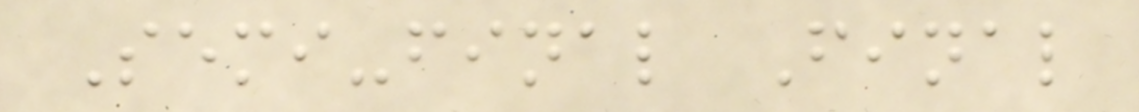Semi-final Final
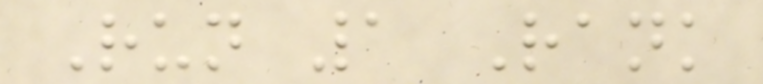Run 1 Rank
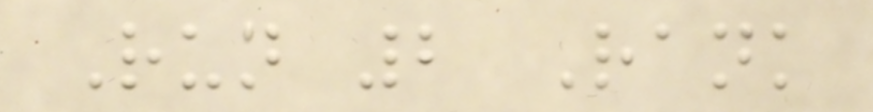Run 2 Rank
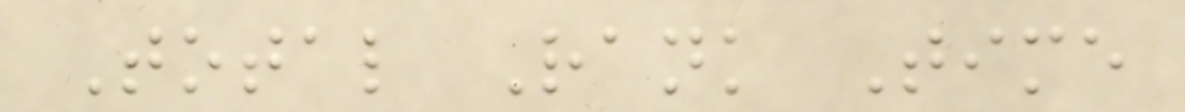Total Rank Time
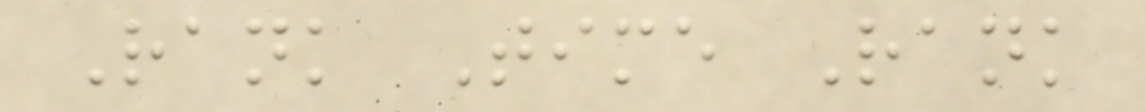Rank Time Rank
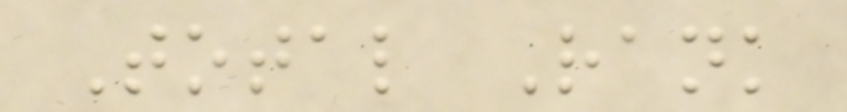Total Rank
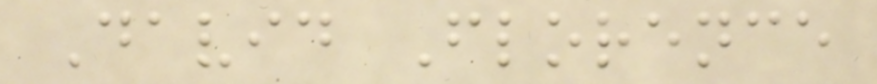David Florence
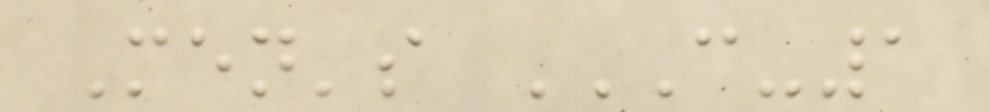Men's C-1
